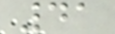41
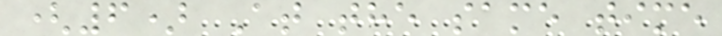(6) At the same time
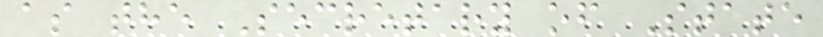as the Secretary of State
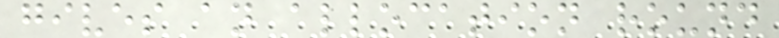gives an allocation round
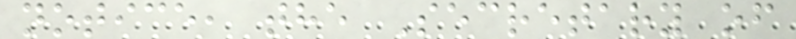notice, the Secretary of
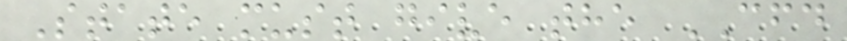State must give the CFD
